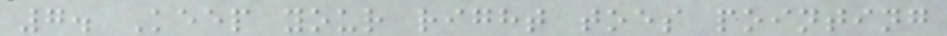7. Keep your right toes pointing
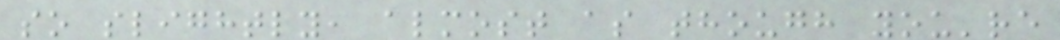so slightly, almost as though you're
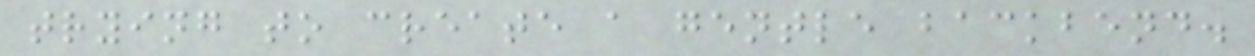trying to create a gentle backbend.
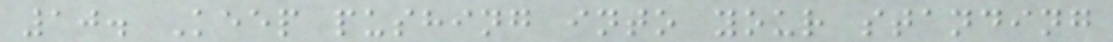10. Keep pushing into your standing
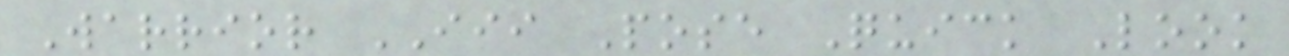Warrior III Pose Quick Look
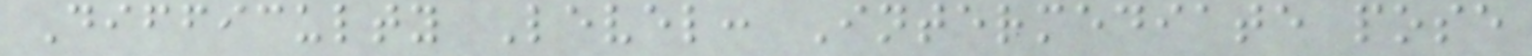Difficulty Level: Intermediate pose
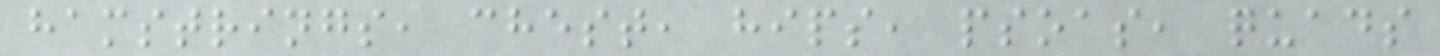hamstrings, chest, hips, psoas, quads
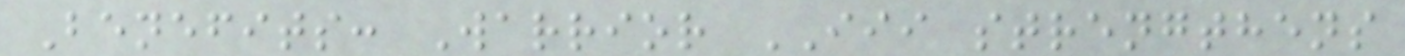Benefits: Warrior III strengthens
